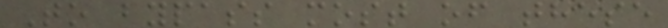To bypass most of these
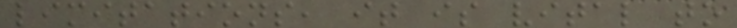limitations, it is vital to
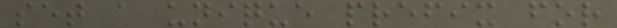set a unique prefix for
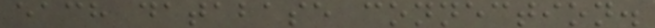each database connection.
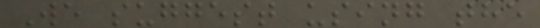We suggest using the
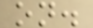on.
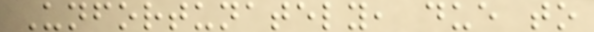Unfortunately, due to
